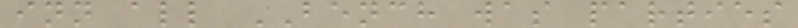inn all BENCH was parties
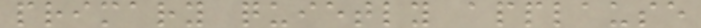primary quietly applause
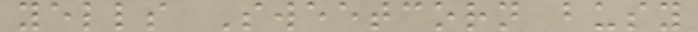yells Sweetcorn busy
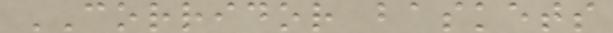CORRIDOR baskets
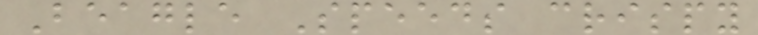Beagle Speeds crispy
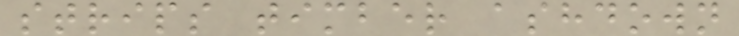strips timber ashdown
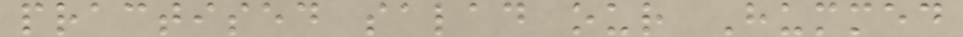practised salad our Hummed
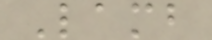Lamb
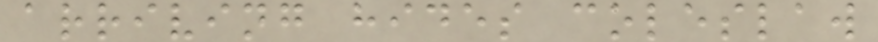arriving hides coleslaw
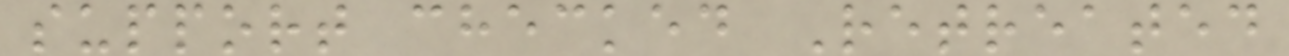support checked Retreated
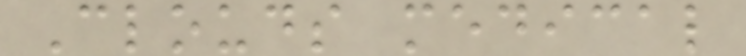Clouds medical
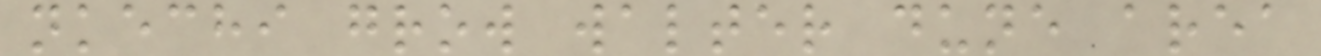nkechi grow walter dune area
